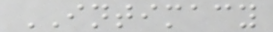INTIMACY
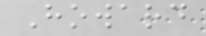Howard
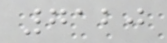7120
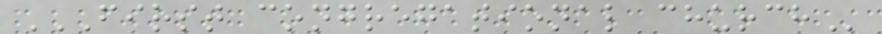FIRST CONGREGATIONAL CHURCH
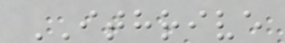ITHRIVE
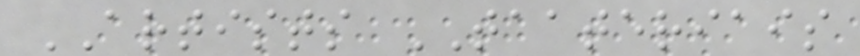ARTISTS TAATERIAIS
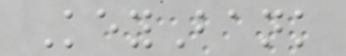KeyBank
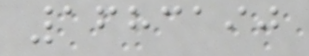1683190
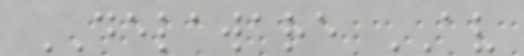DELAWARE AV
